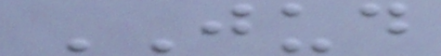JUD
